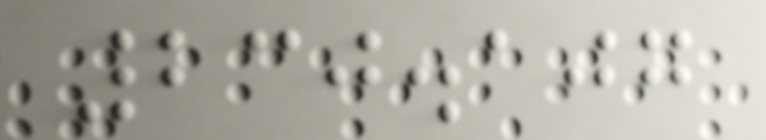230.107
